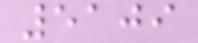5109
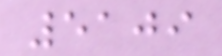5109
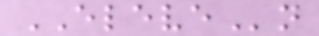ELEVEn
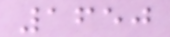1650
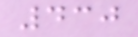430
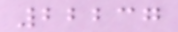22237
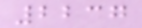2237
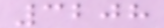3208
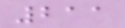211
